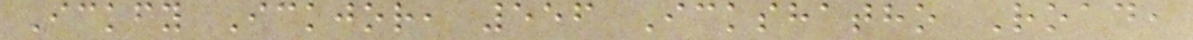Ickfy Ickjor, 556 Ickshatho Road,
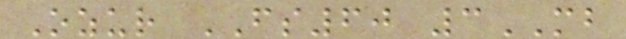Ozur FS60 3MB
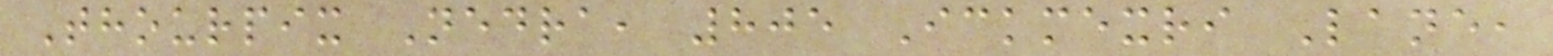Thourpix Nedra, 805 Ickmexri Lane,
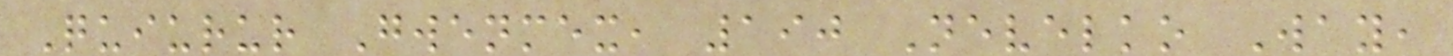Quiurur Gwenmex, 190 Nevelko Way,
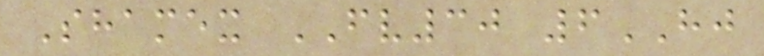Shamex FV30 6HJ
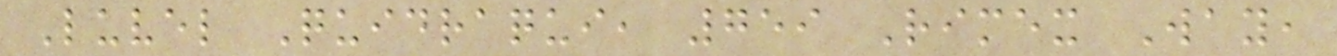Luvel Quidraqui, 759 Rimex Way,
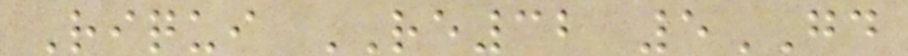Riqui RE32 5GD
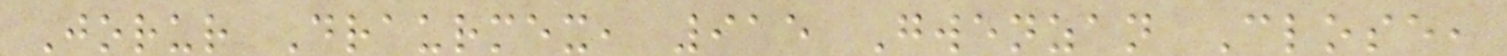Jorur Draurmex, 915 Gwenzan Close,
